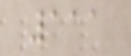111
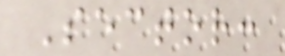Sector:
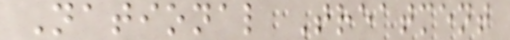National Treatment
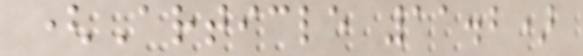(Article 11.2)
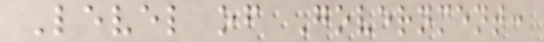Level of Government:
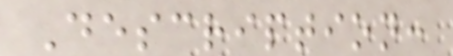Description:
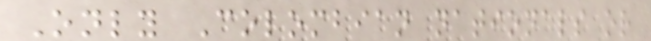Only Colombian nationals or
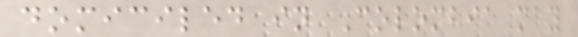domiciled in Colombia may
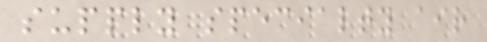supply specialty air
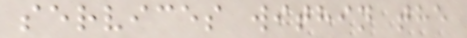services within the
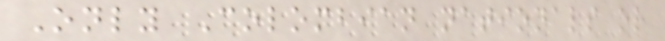Only Colombian nationals or
